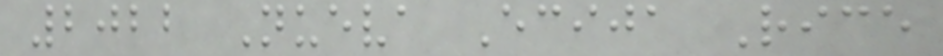2022 Nueva Ecija Rice
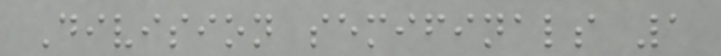Division semifinals 1
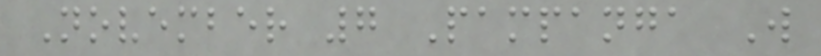November 7 Pampanga W
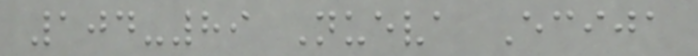104-89 Nueva Ecija
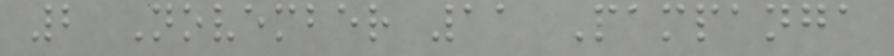2 November 11 Pampanga
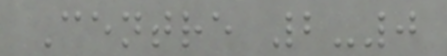Centre 2-0
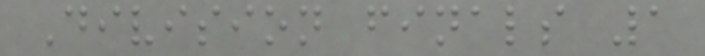Division finals 1
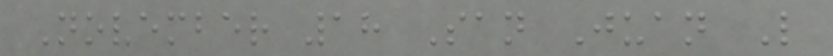November 18 San Juan L
